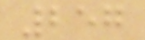257
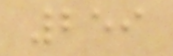259
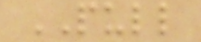PULL
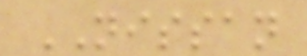NISSAN
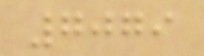7079
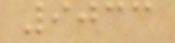9033
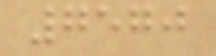7570
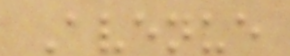Avenue
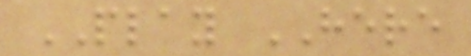PLAY HERE
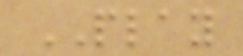PLAY
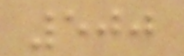500
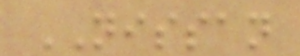NISSAN
